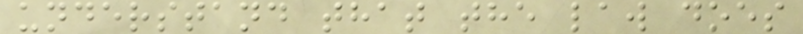understand that the law does
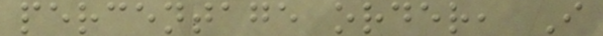percentage order, I
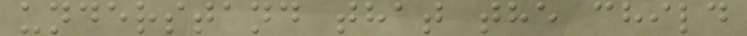understand that the child
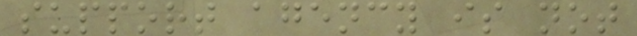support agency is not
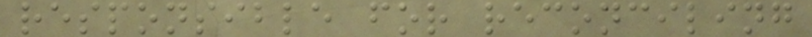responsible for reconciling
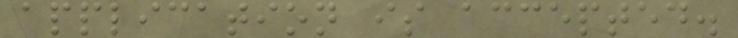application is accepted.
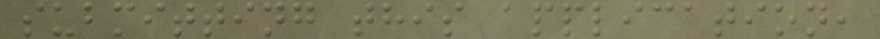submitting this application,
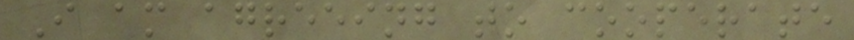I am agreeing to cooperate
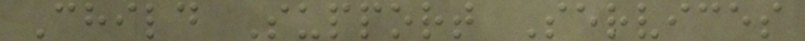Child Support Services
